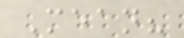Mean?
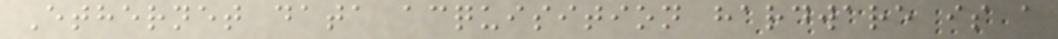Ethernet data acquisition hardware is a
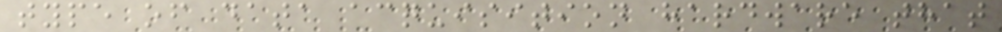type of data acquisition hardware that
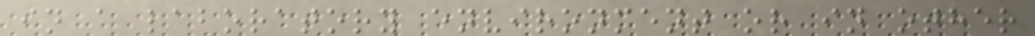in a laboratory environment or in other
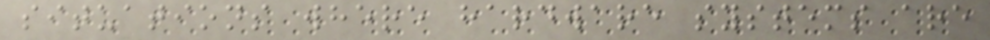situations where hardware systems are
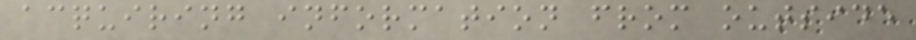acquiring information from outside
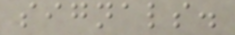signals.
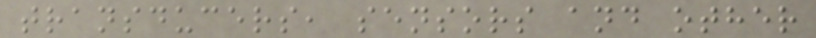transducers, sensors and other
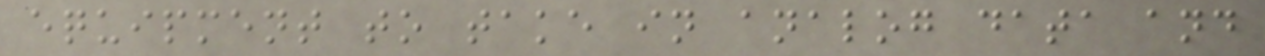equipment to take in analog data and
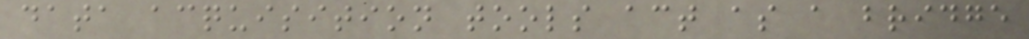data acquisition tools act as a bridge
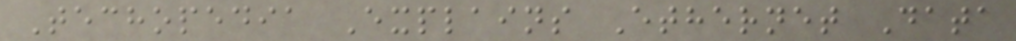Techopedia Explains Ethernet Data
